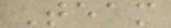Team
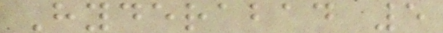Hyderabad 5
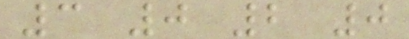3 0 2 0
